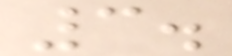3.
